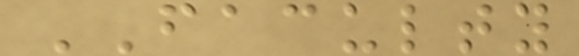FACULTY
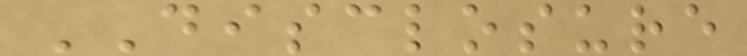DISCLOSURE
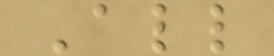All
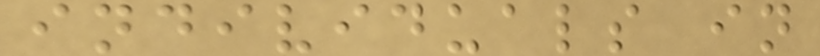individuals in
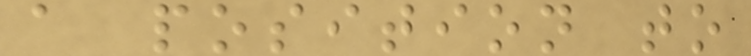a position to
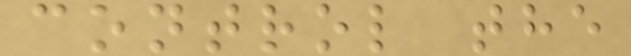control the
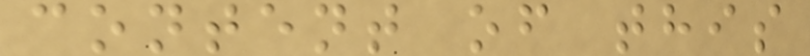content of this
